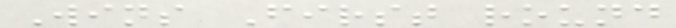Wins First round
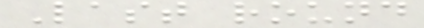Last round
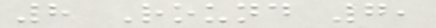8 Round 7,
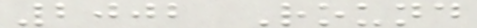2002 Round
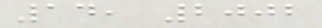14, 2002
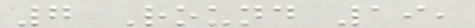7 Round 19,
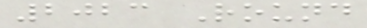2023 Round
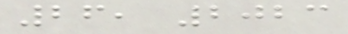26, 2023
